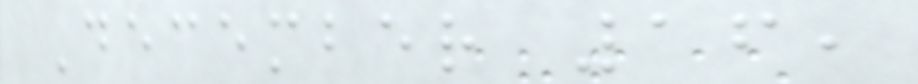December 16,
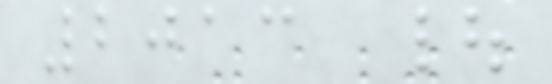2013 |
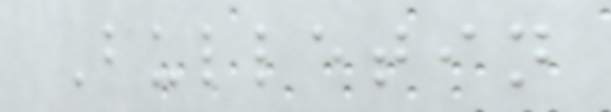Bulletin
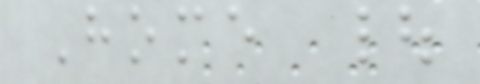Home |
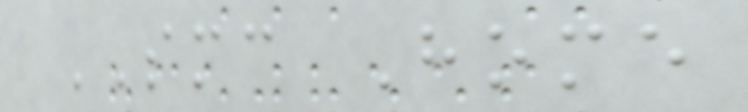SMC Home
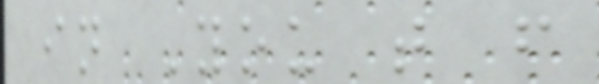in You t f
